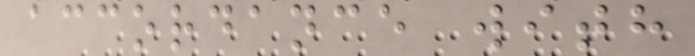accordance with
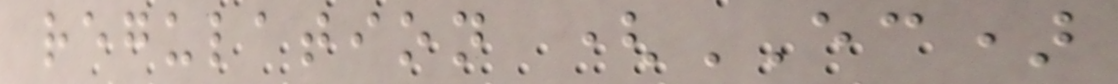regulation (EC)
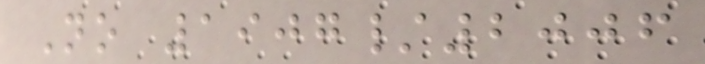No 1907/2006
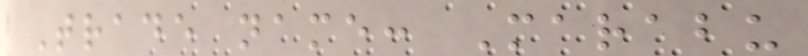Trade name: Marabu
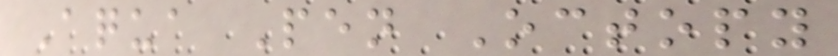Aqua Pen Octopy
